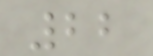22
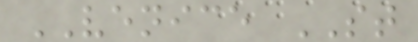VENICE ST
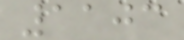1103
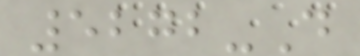5272-D
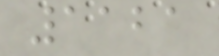1121
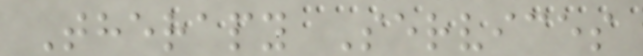Therapy Services
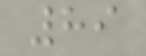89
